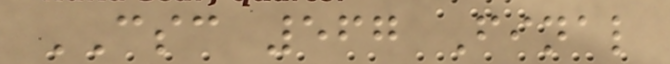CSC 567 Final
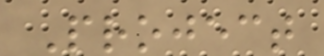Project
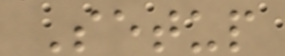Setup
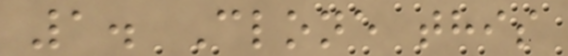1. Clone this
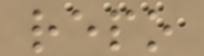repo
